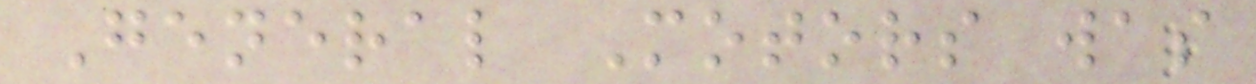General Motors was
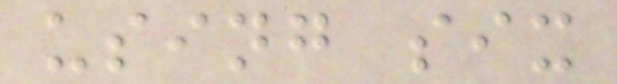using six
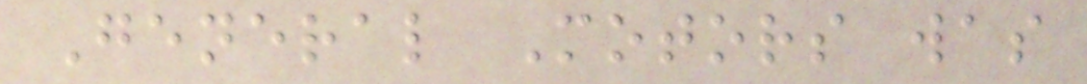General Motors was
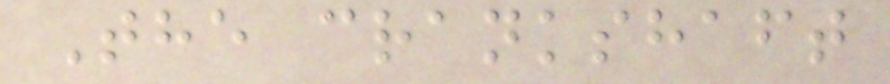The crankshaft
